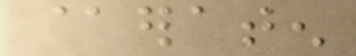@eraten
